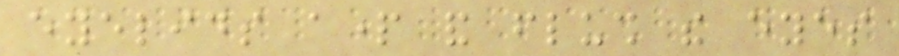eyelids apart and flush the eyes
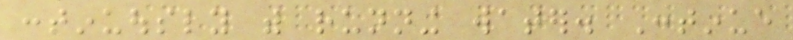continuously with running water. Continue
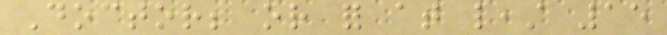Doctor; or for at least 15
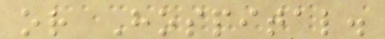or Hospital.
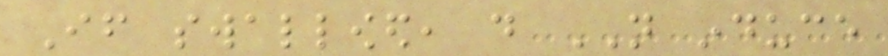If swallowed, do NOT induce
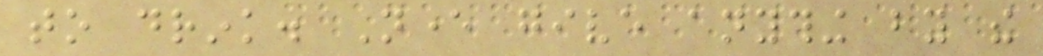to drink. Never give anything by the
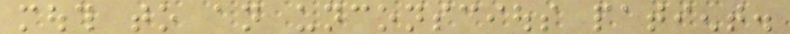mouth to an unconscious patient.
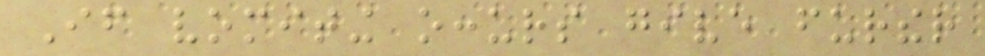If vomiting occurs give further
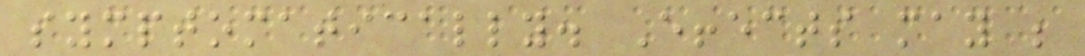symptomatically. Effects may be
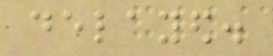delayed.
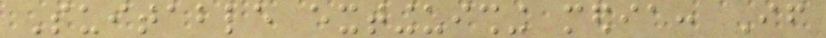Suitable extinguishing media: If
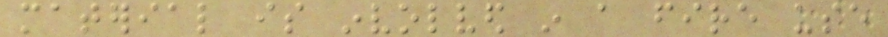material is involved in a fire use
